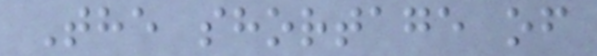The shortage of
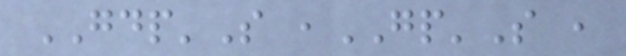GDP'S ,GP'S ,
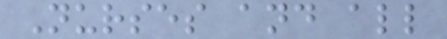Nurses and all
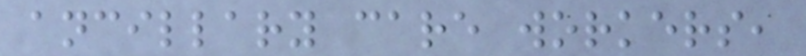ancillary care workers,
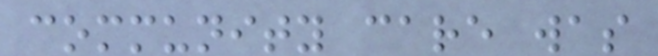community care was
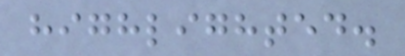highlighted.
